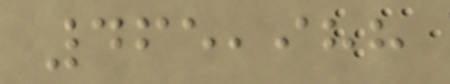465,988
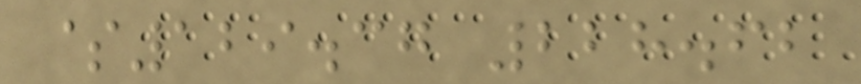$129.37 228.62
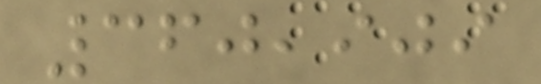360,909
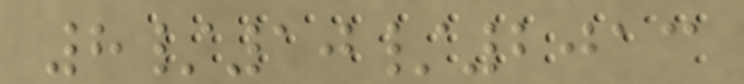8/10/2013
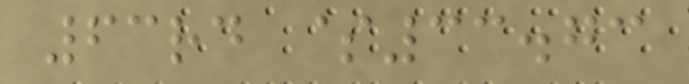63rd $33.73
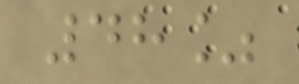48%
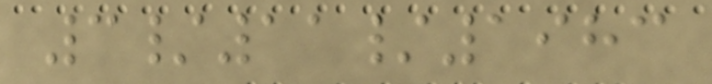3/11/1983
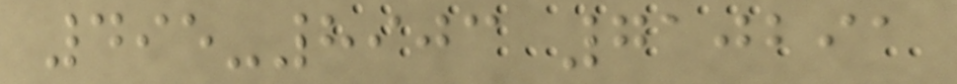495-8903 710291
